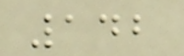142
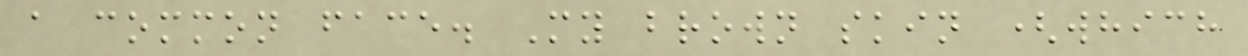a common face. My brown skin (which
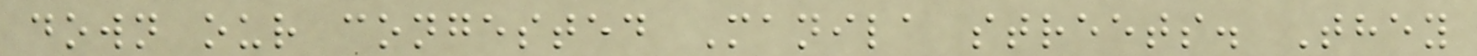down our congested Manila streets. They
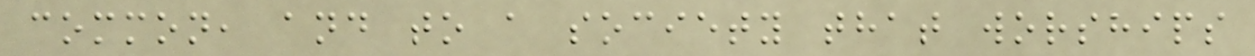common, and to a society that worships
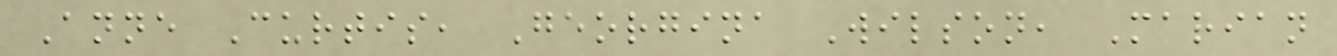Anne Curtis, Georgina Wilson, Marian
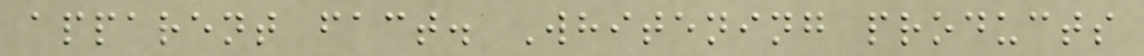apparent fact. Whitening products
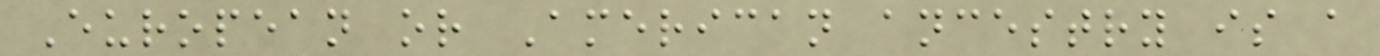European or American ancestry is a
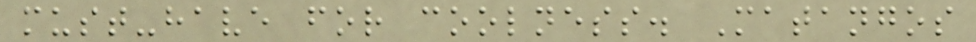must-have for coolness. Matangos
